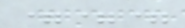===
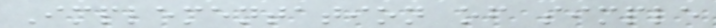Implementation of simple
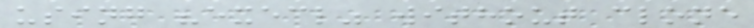using "execl" without clone
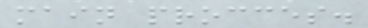main procces.
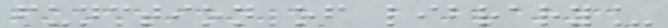function of library_
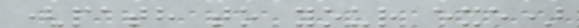(path to your exe)
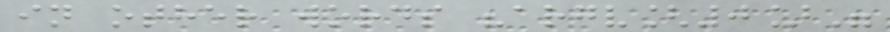in other words "argv[0]"
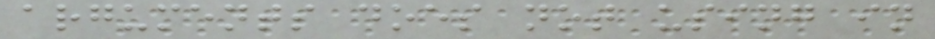arguments does not using in
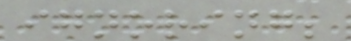ignoring;
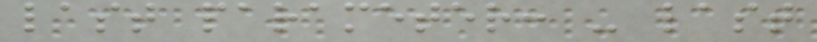last parameter: - last
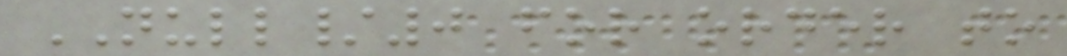NULL/0 for order to
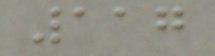117
